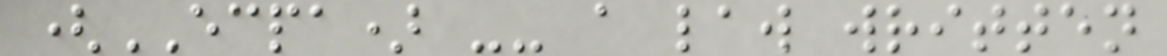(ECPA) -- a law written
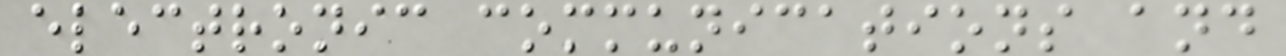electronic communications and
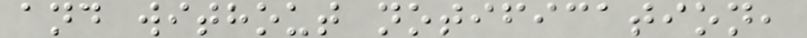and without notification,
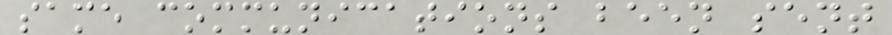same communications been sent
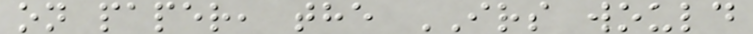on paper, the IRS would
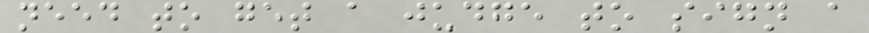need to get a judge to sign a
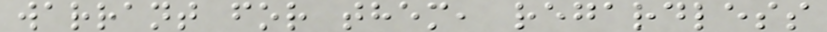warrant for them, regardless
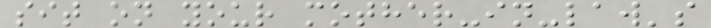sit on your mother-in-law's
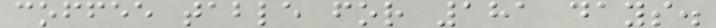coffee table for 181 days.
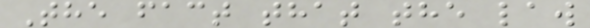The fact that the law
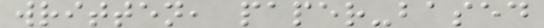written, paper-based
